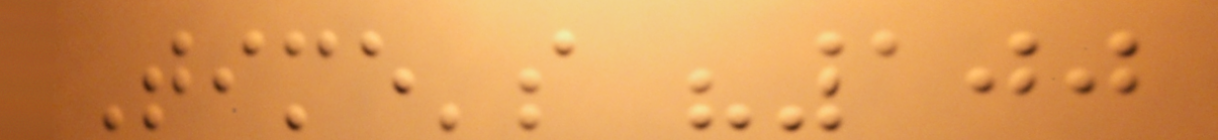Time's "100
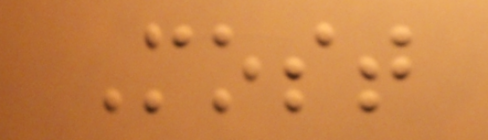Most
